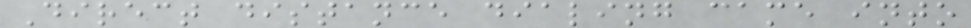Direct distance dialing came into
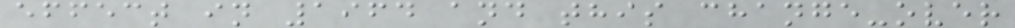effect in 1964 and this change-over
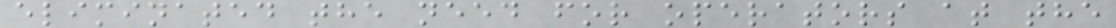eliminated the need for operators at the
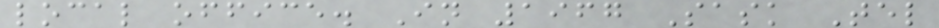local office. In 1967 Sask Tel
